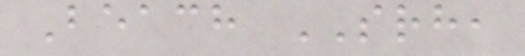Beach SRH,
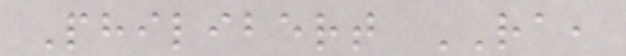Philibert RA,
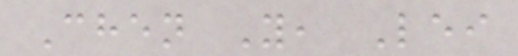Chen Y, Lei
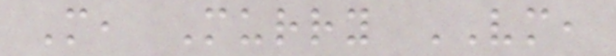M, Murry VM,
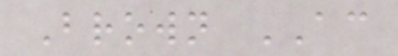Brown AC
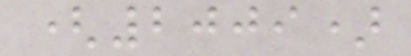(2009)
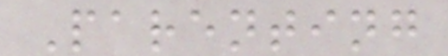Parenting
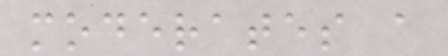moderates a
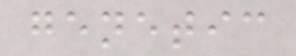genetic
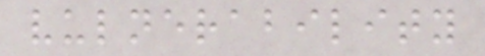vulnerability
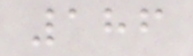186
